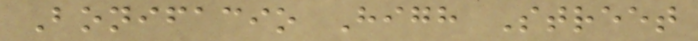Bonifacio High Street
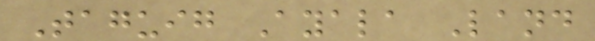Taguig Ayala Land
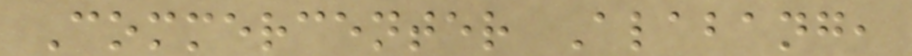Commercenter Alabang,
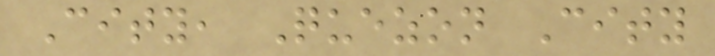City, Quezon City
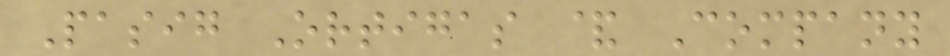Pasig Ortigas & Company
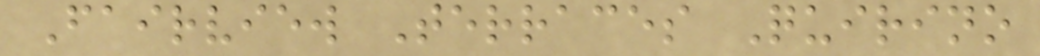Fairview Terraces Quirino
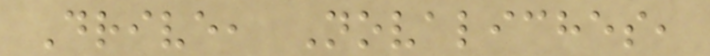Drive, Novaliches,
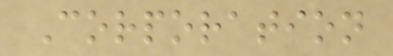Corporation
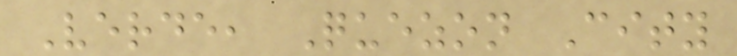Verde, Quezon City
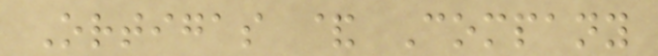Ortigas & Company
